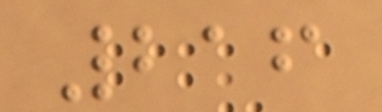216
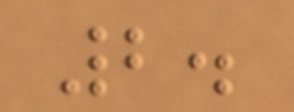2.
